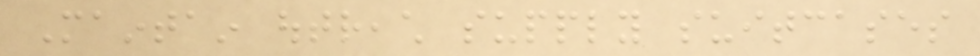Maintain outreach supply suitcases
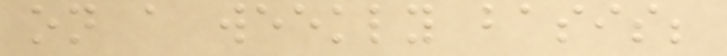on a weekly basis;
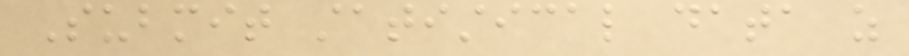Submit statistical data as
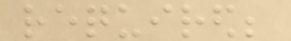required;
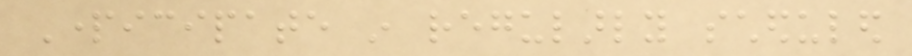Participate in regularly scheduled
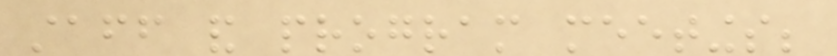staff and program meetings;
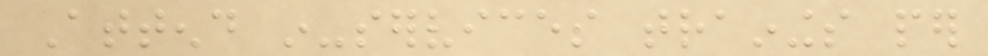Attend in-services trainings per
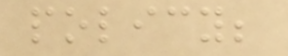policy;
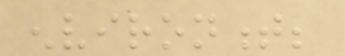environment;
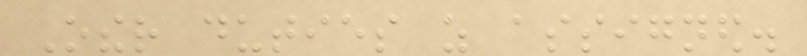Other duties as assigned.
